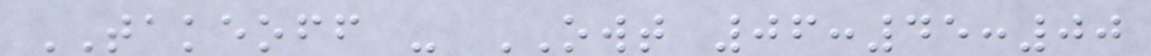TAKEOFF - OWT 06:45:00
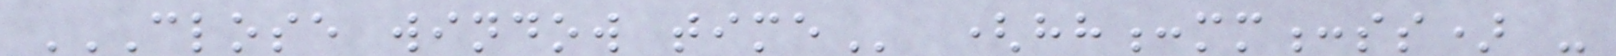CLOSE WINDOW TIME (hh:mm:ss) -
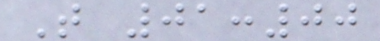T 01:00
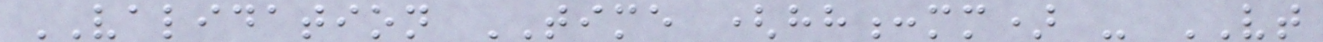VALIDATION TIME (hh:mm) - VT
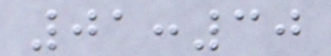01:30
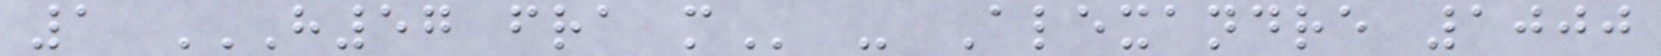1 H57 FRA M - Alexandre 1000
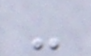-
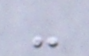-
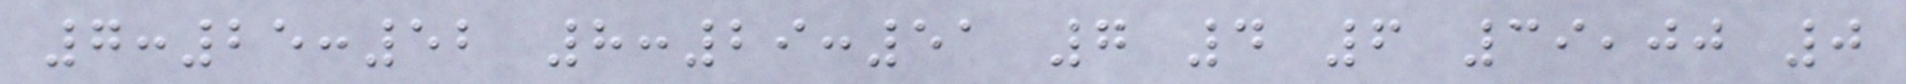7:25:52 8:29:51 7 4 6 39,00 0
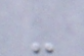-
